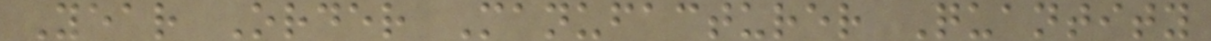Year Order Manufacturer Quantity
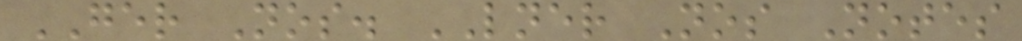GER Nos. LNER Nos Notes
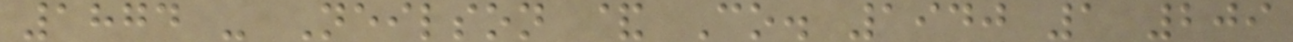1874 - Neilson & Co. 1940 1 209
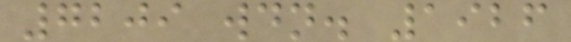7209 wdn. 1926
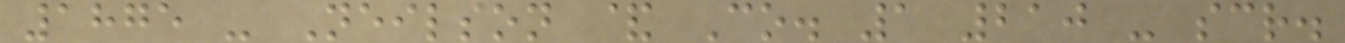1875 - Neilson & Co. 1 210 - scr.
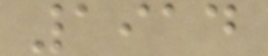1914
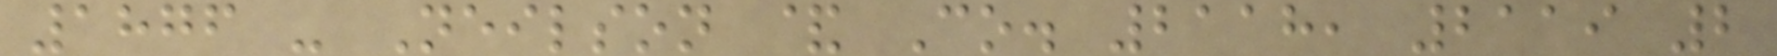1876 - Neilson & Co. 2118, 2119 2
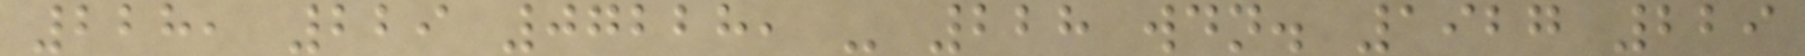228, 229 07228, - 228 wdn. 1927 229
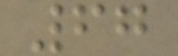67
